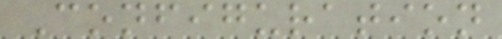Configuration
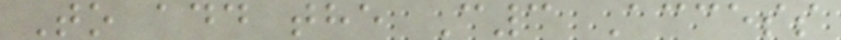To add the C3 Access
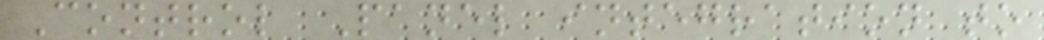Control Panel integration to
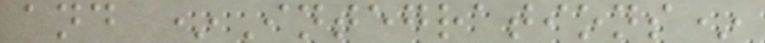and *Integrations*
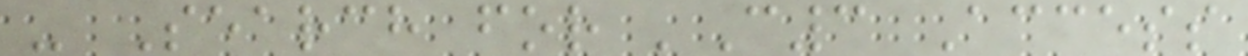- Search for 'C3 Access
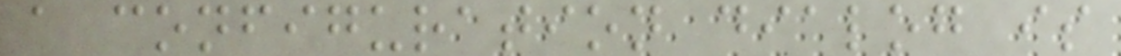a configuration dialog is
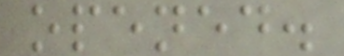opened.
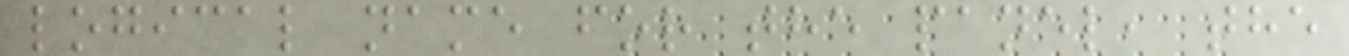logical name for the panel, the
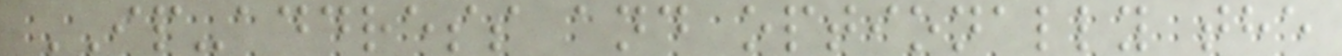IP-address and optionally the
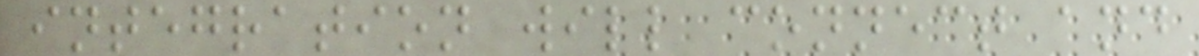integration will connect and
